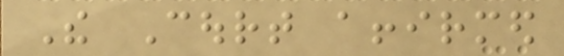The Court affirmed
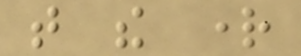that the right
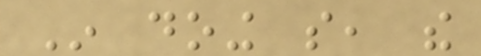In doing so, the
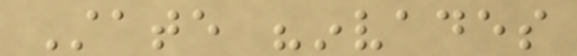State "invades
